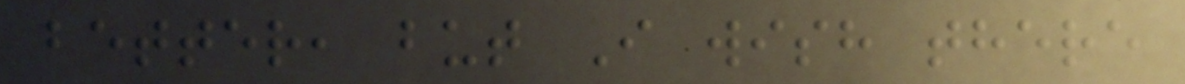better, but I wish there
